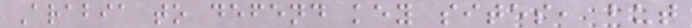Arabia to defend key sites, but
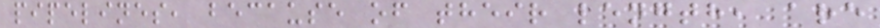pipelines, because of their length, are
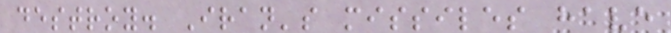destroy. Iran's missiles have
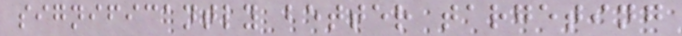significantly better targeting
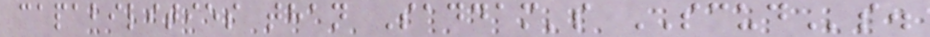capabilities than Saddam's SCUDs.
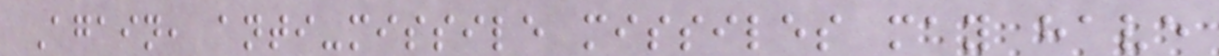Again, anti-missile missiles may have
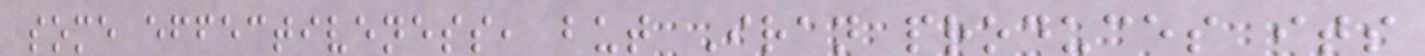some effectiveness, but Iran produces its
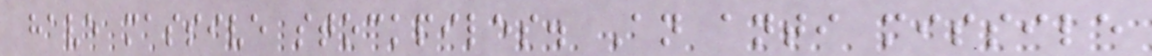have massive stockpiles. An anti missile
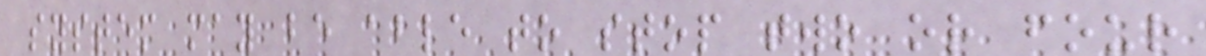system may be able to stop two or four
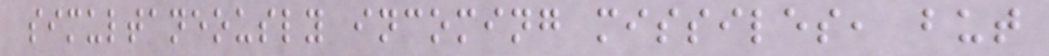simultaneously incoming missiles, but
